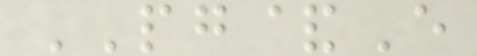PG&E
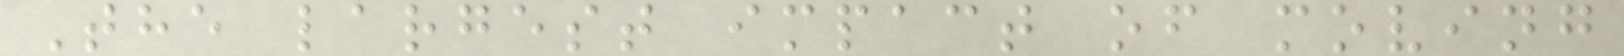The largest impact of moving
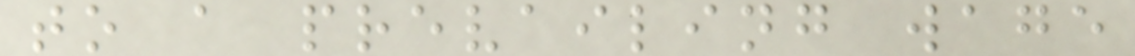to a prevailing wage
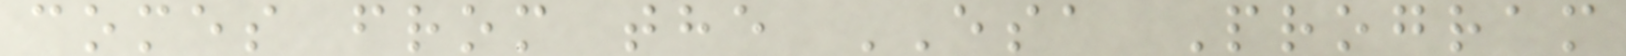comes from the ESA Program
